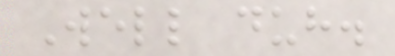Well duh.
